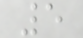5
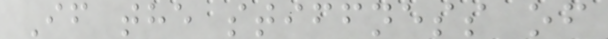If the stiffness of
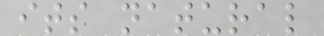its natural
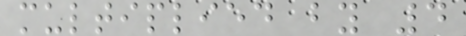multiplied by 4
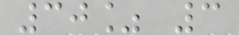30% 3
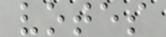votes
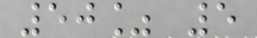50% 5
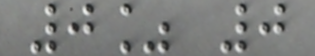0% 0
